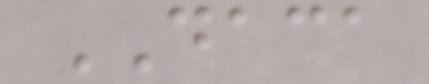DACA
